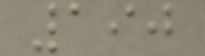190
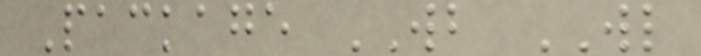Package WB WL
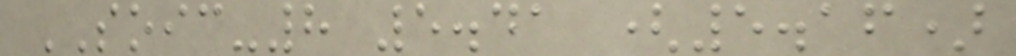SOIC-8 5.41 (5.16)
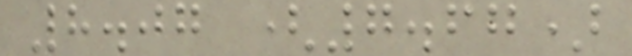8.07 (7.67)
